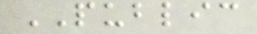PUBLIC
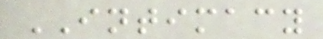INTIMACY
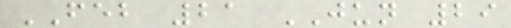FEB 21 JUN 29
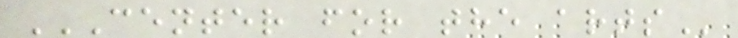CENTER FOR THE ARTS
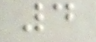4
